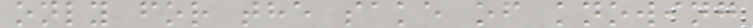only for the sake of knowing
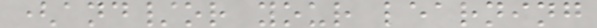(and/or your learning
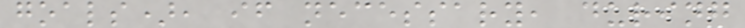goals), if necessary, during
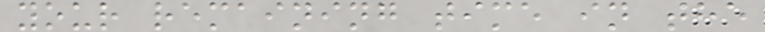your remaining time in the
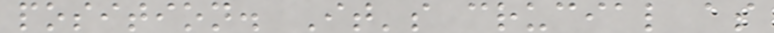position. It's crucial as
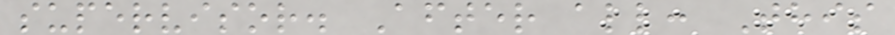supervisor. After all: This
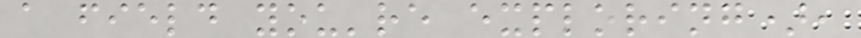a field you're exploring),
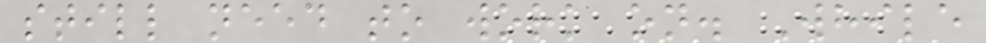still need to work on. While
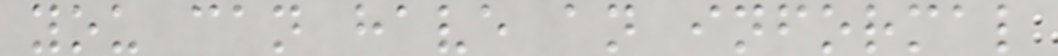you can have an informal
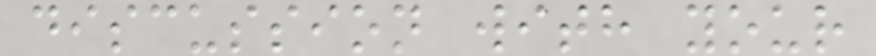discussion with your
